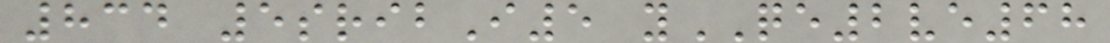834 5sribI5 yQE2ve68
